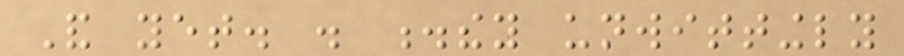And yet. . .they unwittingly
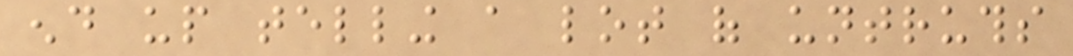end up telling a lot of untruths
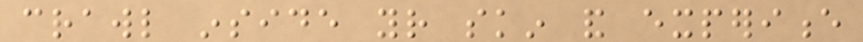crawl inside your skin and experience
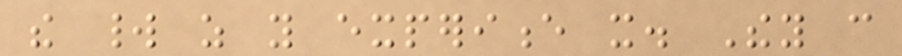the world as you experience it. They can
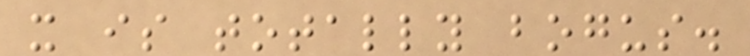it is totally bogus.
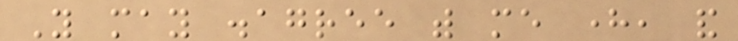You may disagree with me here, and
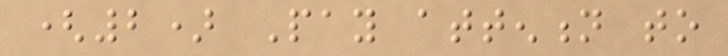(2) Pay attention to
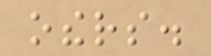others.
